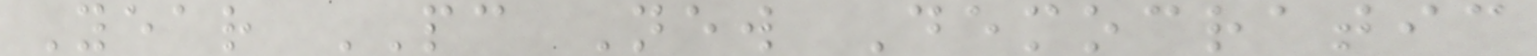Year PC New Democratic
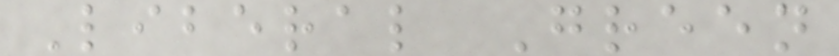Liberal Green
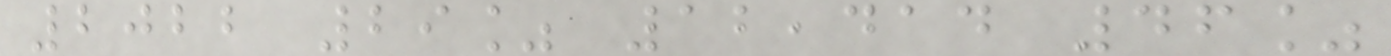2022 29% 12,414 46%
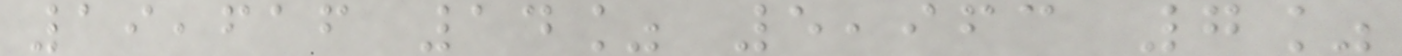19,616 14% 5,963 7%
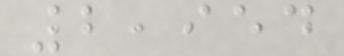2,954
